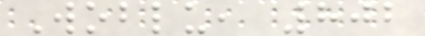Woblu, 802
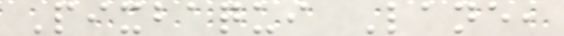Pixbaqui Lane,
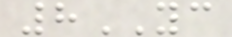8YC
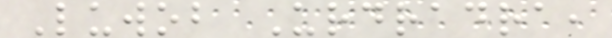Luwob Urdradra,
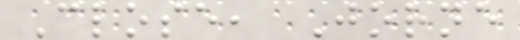Close, Jorne
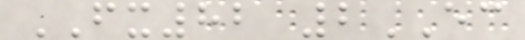FX82 2EC
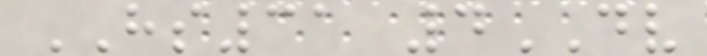HS31 4DV
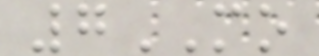7MO
